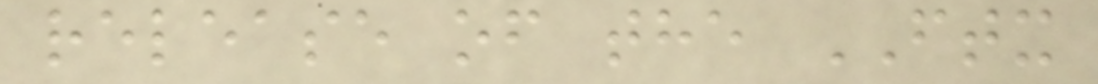release of the FTX
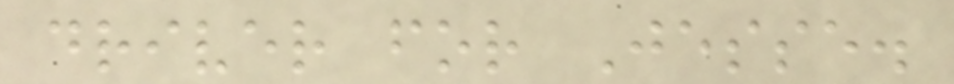driver for Jesse.
